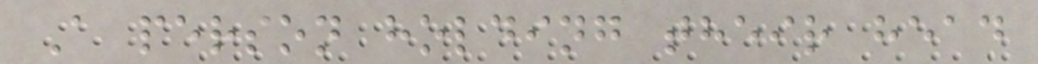A person holding their head
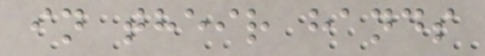in their hands
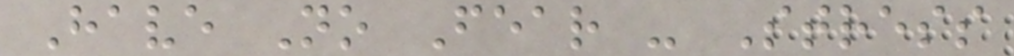Have No Fear - Stress
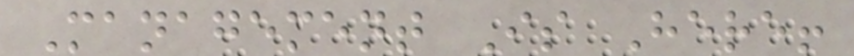Management Is Here!
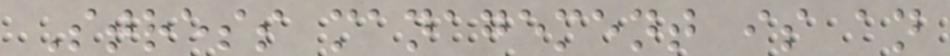Stress management is an
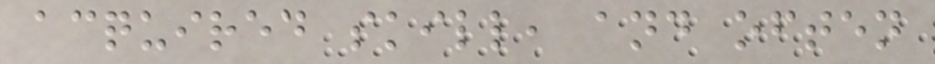acquired skill, and often
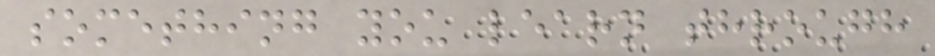something you learn through
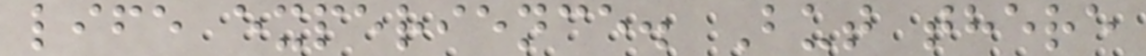life experience. But there
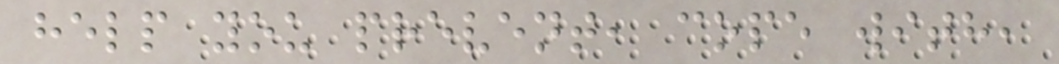help you prevent, cope with,
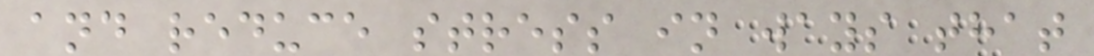and reduce stress in ways that
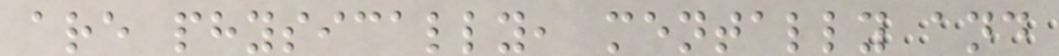are physically, mentally and
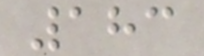183
